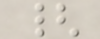{
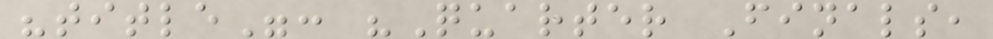"title": "Quarter Finals,
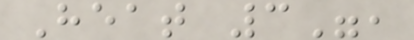Heat 3",
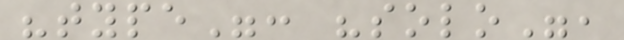"type": "solo",
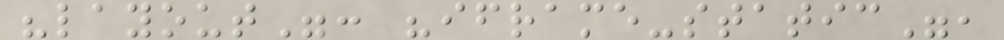"layout": "iframe-static",
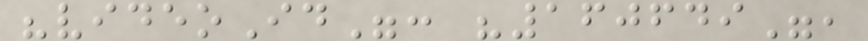"videoId": "160649",
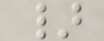}
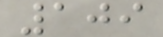109
